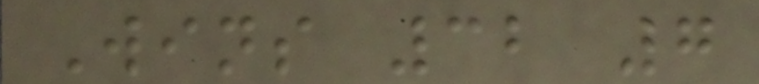Wins 32 7
